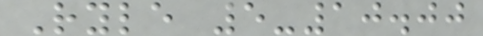Ryle 5-10.00
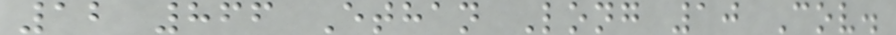12 866 Ethan Long 10 Cov.
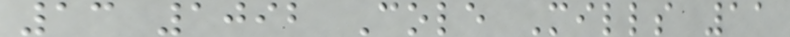13 1092 Cole Mills 11
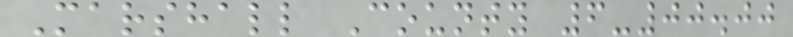Marshall County 6-00.00
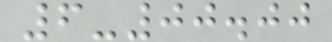6-00.00
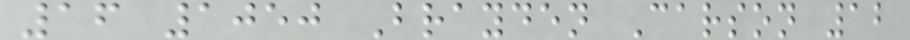16 1050 Brayden Carson 12
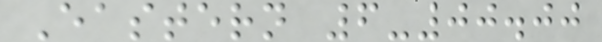Eastern 6-00.00
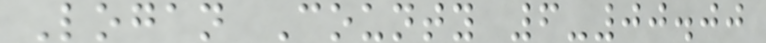Logan County 6-00.00
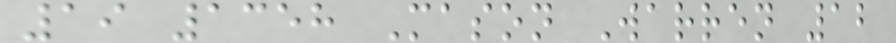19 1358 Mason Warren 12
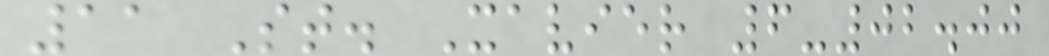11 St. Xavier 6-02.00
